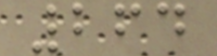264
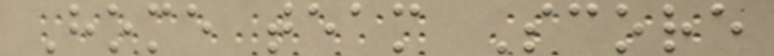Home team Score
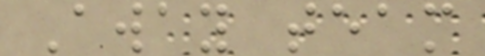Away team
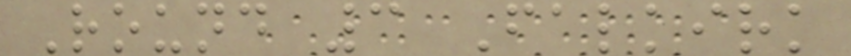Round 3 Falkirk
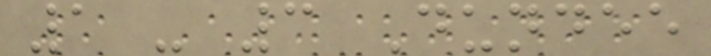1 - 3 Dundee
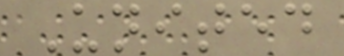United
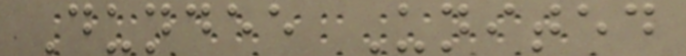Dundee United
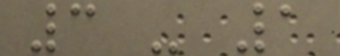3 - 1
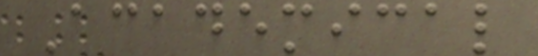Academical
